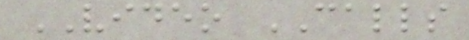VIDEO CALLS
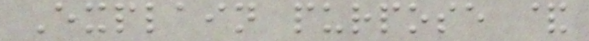Explain purpose &
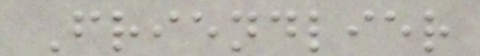Friendlier
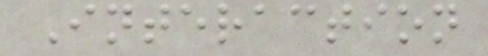Interaction
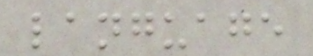language
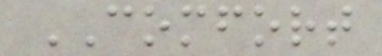COMFORT
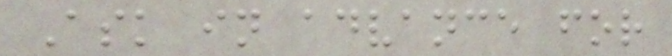Ask in advance for
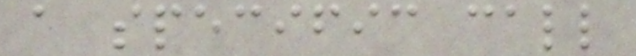a specific call
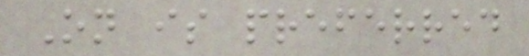On is preferred
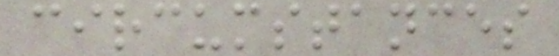circumstances
